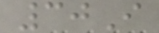30I
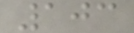103
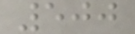500
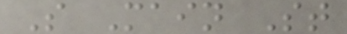S Main St
